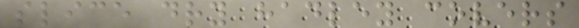slice dry hadley covers
